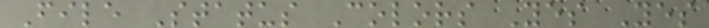File Status Colors Yes Yes
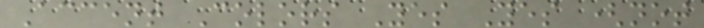Accent Colors Yes Yes (not
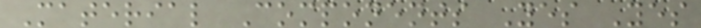Material Components Yes Yes
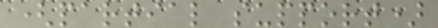(partial support)
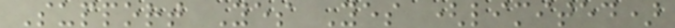Support Yes Yes (limited)
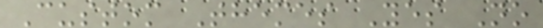Custom Themes Yes No
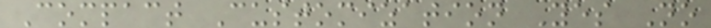Compact Customization Yes No
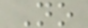No
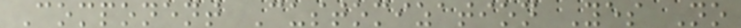Component Customization Yes No
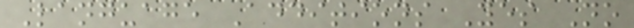Language Additions Yes No
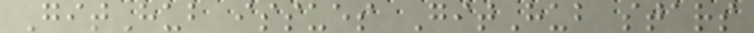GitHub issues GitHub stars
